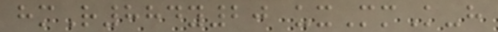hmR884y20 uxMmK-h
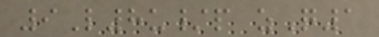9L8u/p zQ1
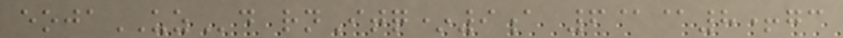eojaUZd rnItq*9a 6@@8+gc
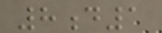8d1
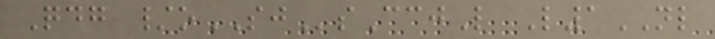Qdg /oSJsCcjL L1NL
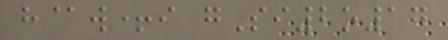h@w+i gSi2o17
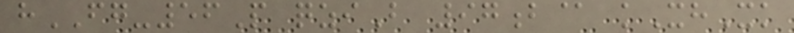hFG-56P qziB 97b@ kXhXk
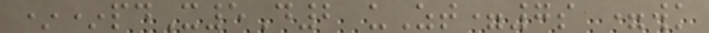**pdX5D2 uZt=7s =wk
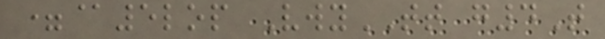=@5lop VwyTT g4T
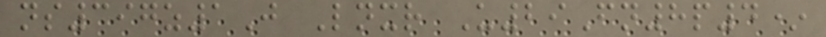ns397z1J Lnxr U29Fn8p4*
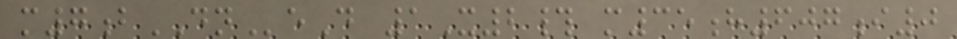m7bDNeD 1X2# m35h607i0
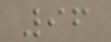96
